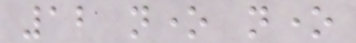12 none none
